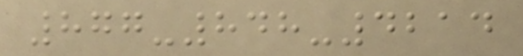877-848-4214
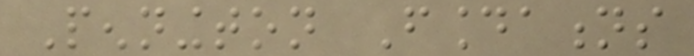Pennington Foundations
